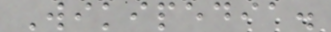Wikipedia.
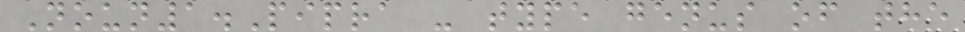Noun1.Pipra - type genus of the
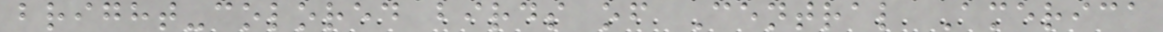bright-colored birds of Central America
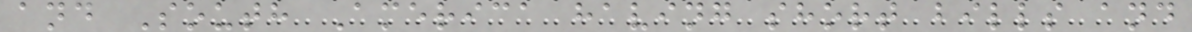and South America having short bills and
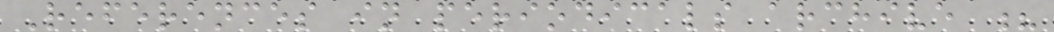References in periodicals archive ?
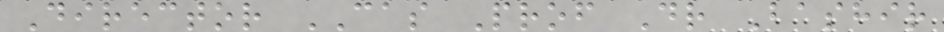Director CAS Prof Dr Bashir
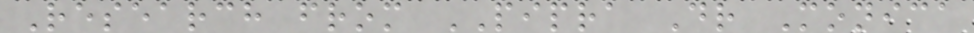Research from PIPRA Dr Monica
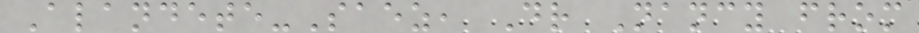Alandete-Saez, Dr Nancy from
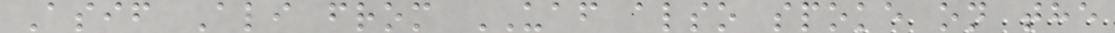Asif Ali from UAF also spoke on the
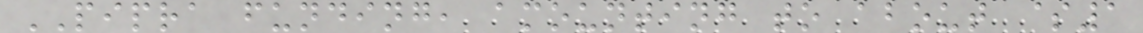PIPRA funding, amounting to about $1
